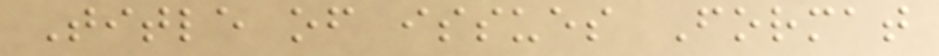Title of issues Format
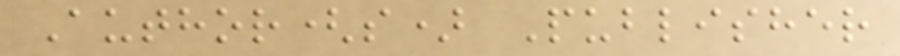Author(s) Publisher
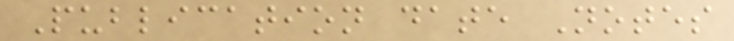Publication date Notes
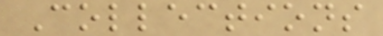Collections
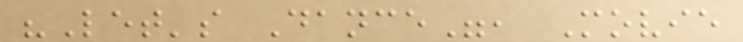"Let's Dance", Movie
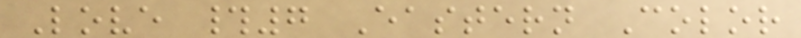Love #7 Eastern Color
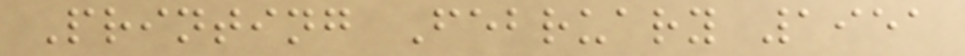Printing February 1951
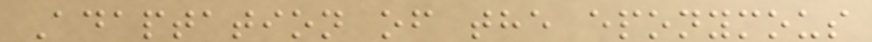Adaptation of the eponymous
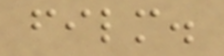film.
